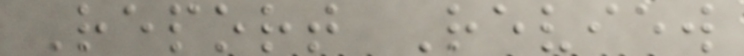Report Review
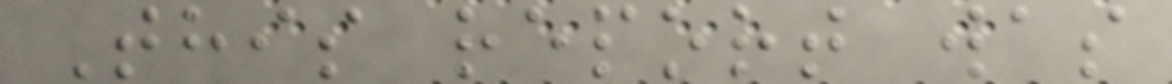This report was
